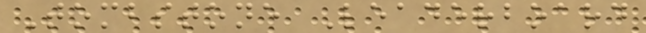Tombstone Leaderboard
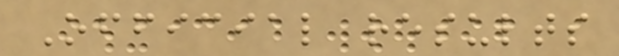Official results
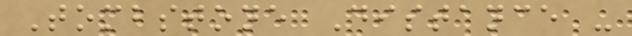Tombstone Distance -
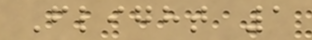Flight 1
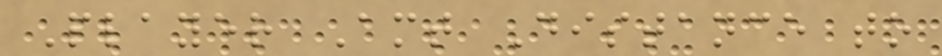Player Amt Distance to
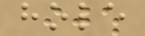hole
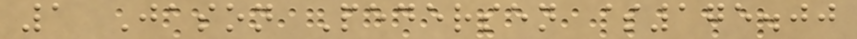1 Jason Pedersen $175.00
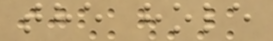the hole
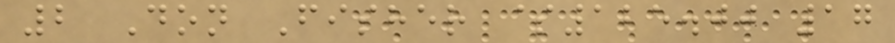2 Don Fisher $125.00 17
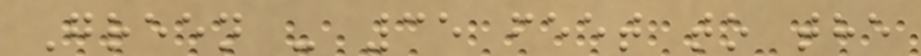Green - 35 feet to the
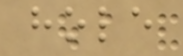hole
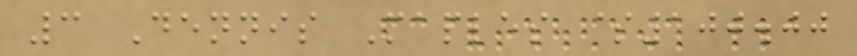3 Dennis Maples $100.00
